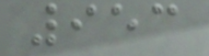953
